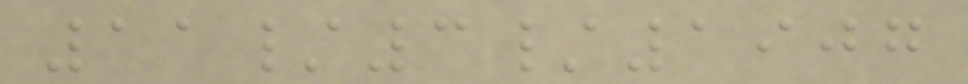11/3/1907
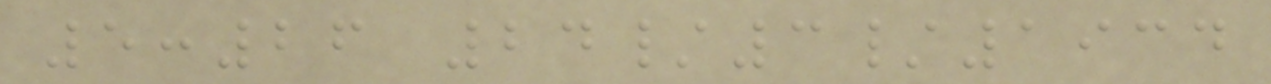5:26 24/3/1934
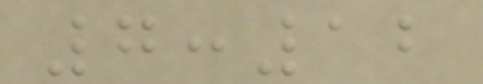7:12
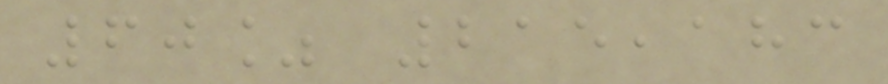60% 215,183
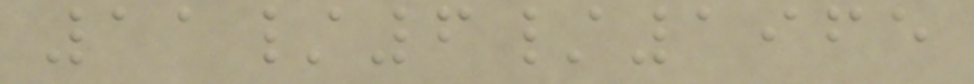11/6/1965
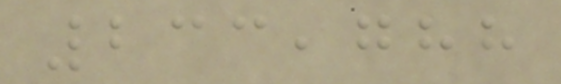233,788
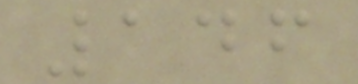146
